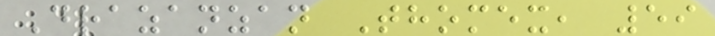Drazanzan Thomex, 59
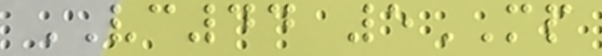VC44 5MP
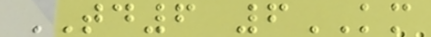TD6 6KM
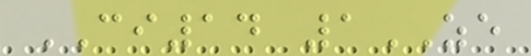CI14 1ZE
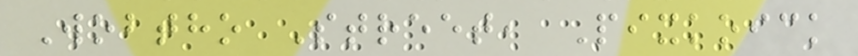Wobtho Street, Pixkoick
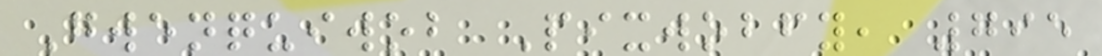Gwenquiwob Pixwobfy, 795
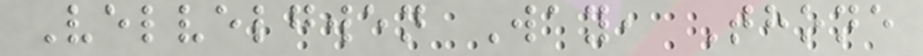Velvelgwen Way, Thone
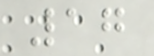17
